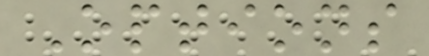Options
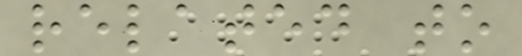related to
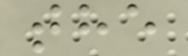the
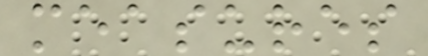measures
